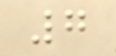7
